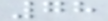78
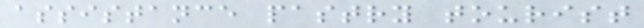assistance pastry tourist
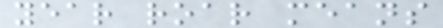year roar means
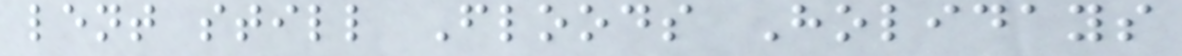lent still Floods Holidays
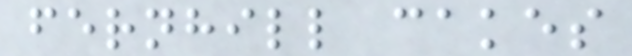fernhill cakes
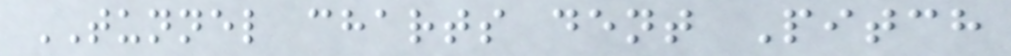TUNNEL charts dent Pitch
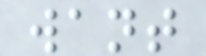want
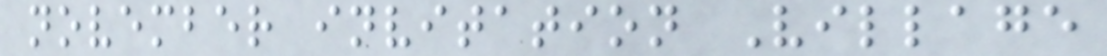november invitation Village
